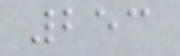253
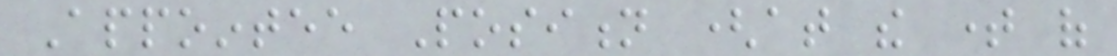Appointee Position (at the time of
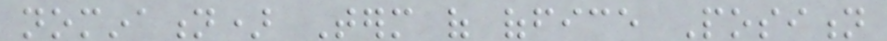nomination) Term of office Position
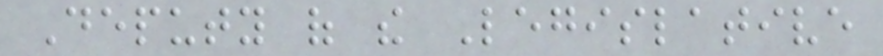Deputy of the Legislative
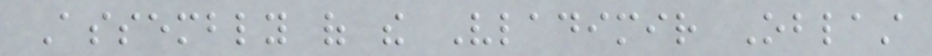Assembly of the Vladimir Oblast
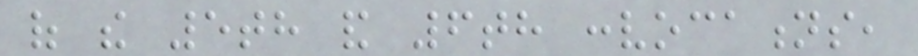of the 5th and 6th convocations,
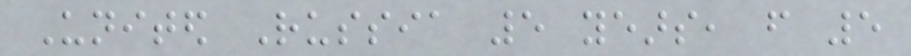United Russia 5 years, from 5
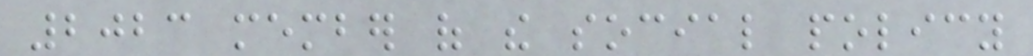2023 member of the social policy
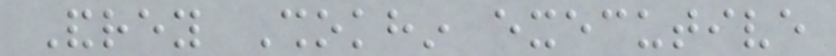Andrey Shokhin executive
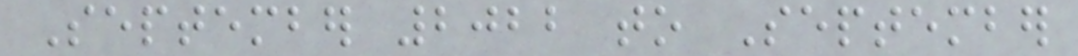September 2022 to September
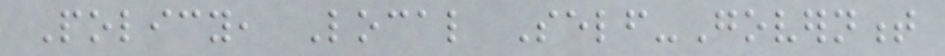Policy, Local Self-Government
